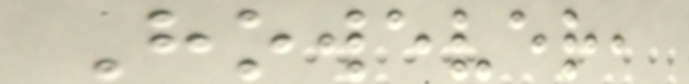However,
